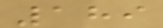189
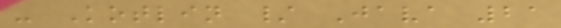- Kotlin / Java 21
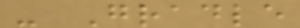- Gradle
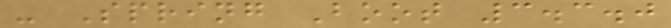- Spring Boot 3.3.0
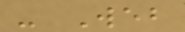- Web
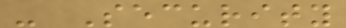- Security
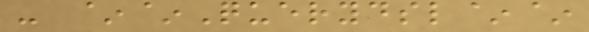- ~~Querydsl~~
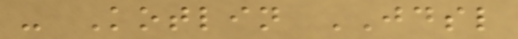- Kotlin JDSL
